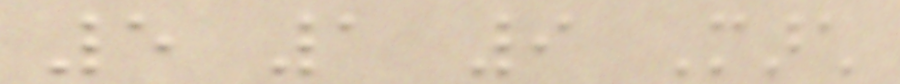5 1 9 March
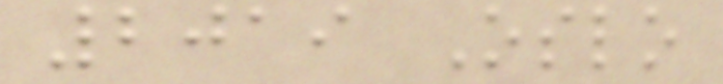2019 Oslo
